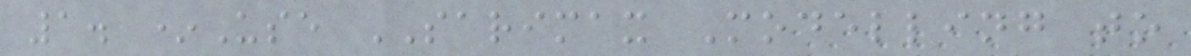1. *Use SARIMAX Modelling to
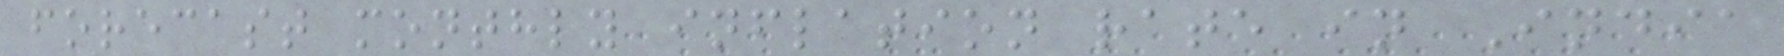forecast monthly inflation rate in India
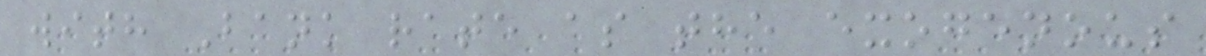with Bank rate as the exogenous
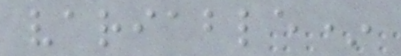variable*
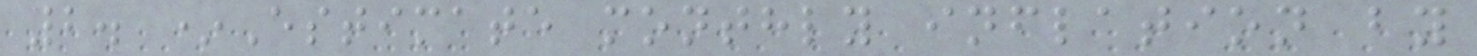2. *Estimate monthly inflation by
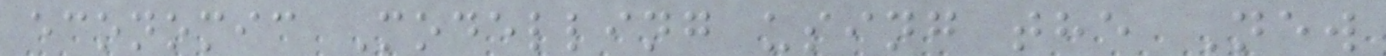economic Modelling using the New
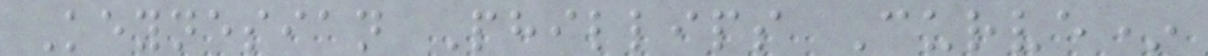Keynesian Phillips Curve*
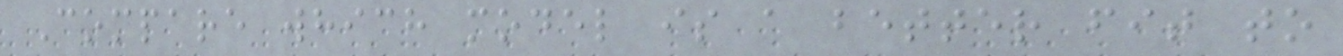Compare which model is a better fit to
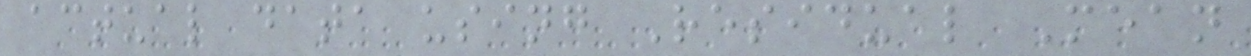actual data using Residual Mean
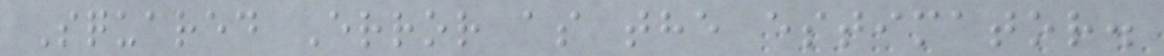Squared Error as the estimator.
